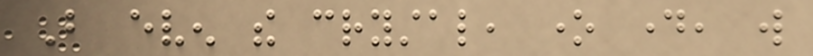But even the crystal, one day, will
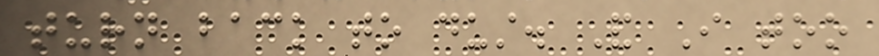turn back to dust. And I too
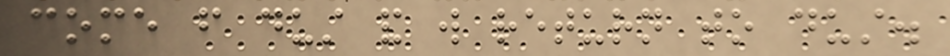come from dust and will return to dust.
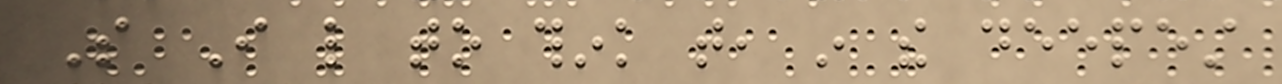So I like to think that, in the deepest
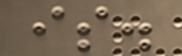is.
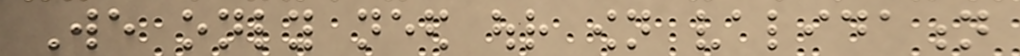We only need our own validation
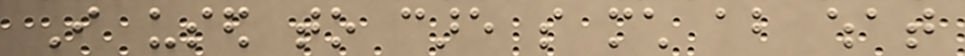I used to care so much about what
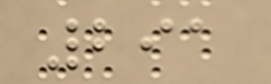291
